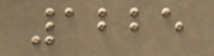1225
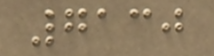7130
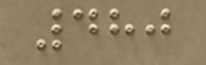480
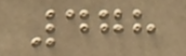478
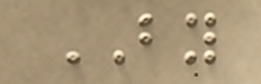BY
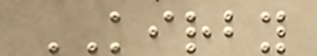KIRBY
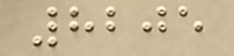8205
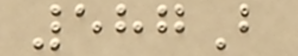587B
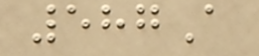587A
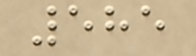585
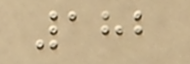182
